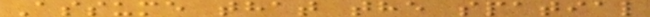Assume that the spatial
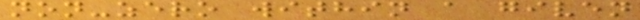non-zero within a given
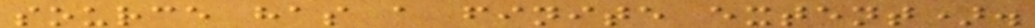source has a finite extent).
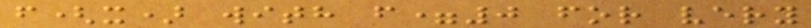f(x) with f=0 for very
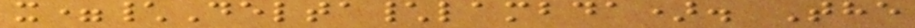x=\Delta\lambda). The
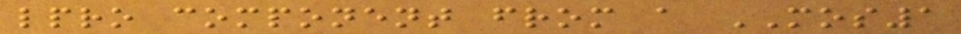lpro component from a MOS1
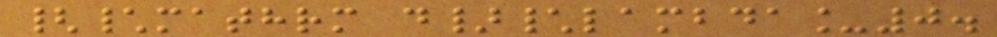{\mathrm d}\lambda_0.
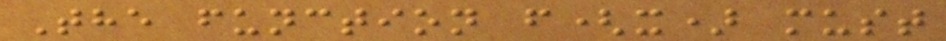The function f(x) must
